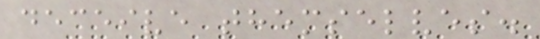deceive themselves.
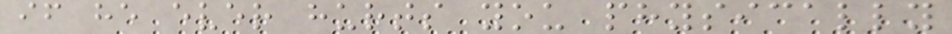if he ever hurts you physically
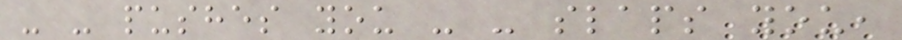- - pushes you - - slaps you,
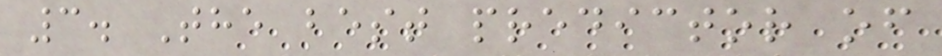3. The best predictor of
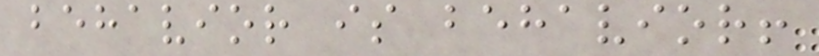behavior is behavior!
